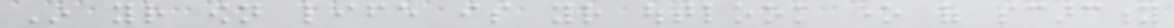In your own life is your outlook one of scarcity
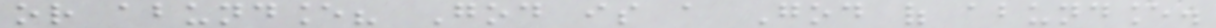or abundance? God is a God of abundance.
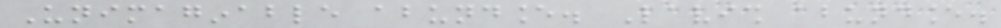Unimaginable abundance. Lavish abundance.
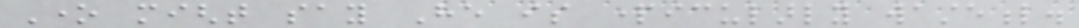One might say He is particularly wasteful.
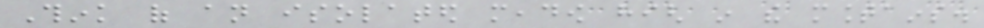Think of an isolated meadow high in the mountains.
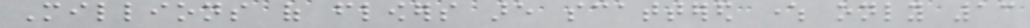Millions of flowers are scattered where only 13
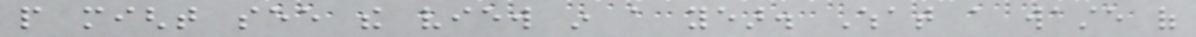people might see the view in a year. What a waste of
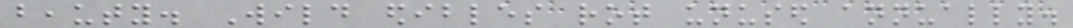beauty. Wild edibles rot unused annually.
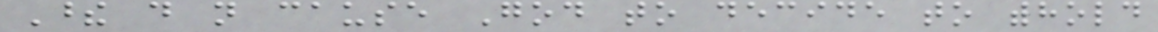These do not cause God to decide to withhold
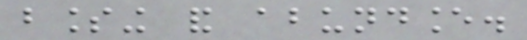blessing and abundance.
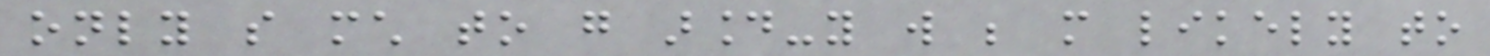only so much to go around-you will be more likely to
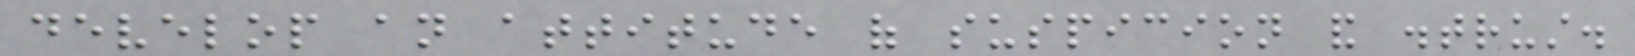develop an attitude of suspicion and distrust.
